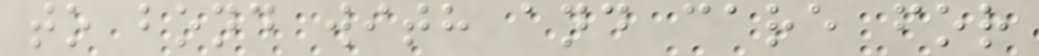to bond with and care for
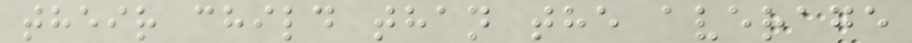their child than the average
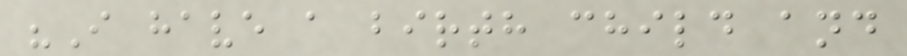"I have a birth child and
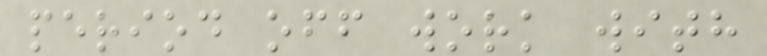period off work with
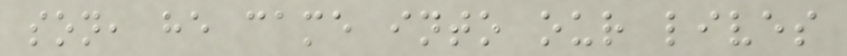son, he came into our lives
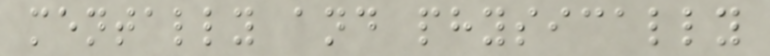mentally and physically
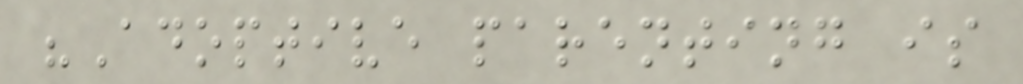"Adoptive parenting is
